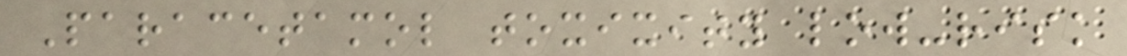Paracetamol toxixity low-risk
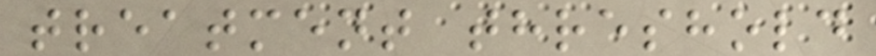treatment threshold
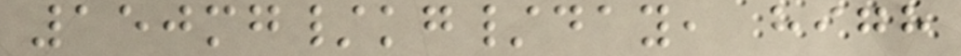150mg/kg/day, high
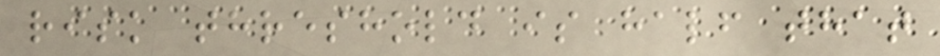risk threshold is half that
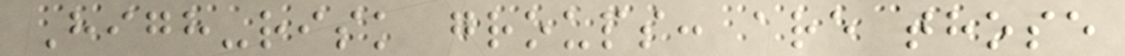High-risk groups: are those
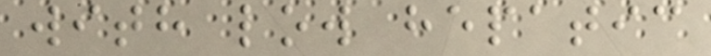with low hepatic
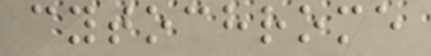cytochrome
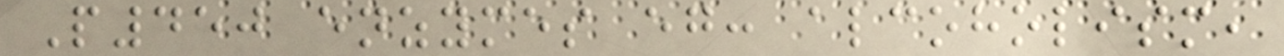P450 enzymes eg: alcoholism,
